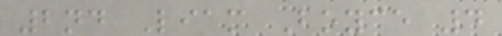2nd Liam Boyce 4
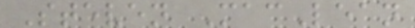Steven MacLean
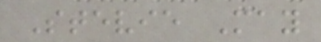Stevie May
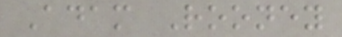Adam Rooney
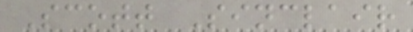Scott Sinclair
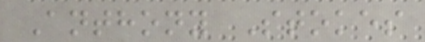Anthony Stokes
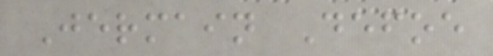Jermain Defoe
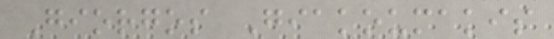Giorgos Giakoumakis
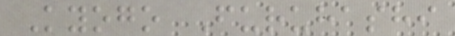Kyogo Furuhashi
